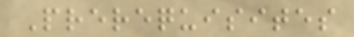Prerequisites
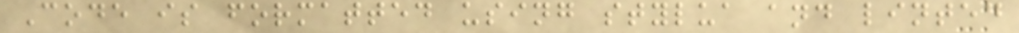Code is formatted using stylua and linted
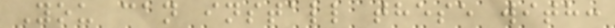You can install these with:
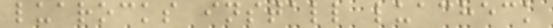luarocks install luacheck
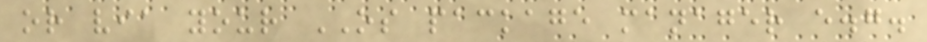or via your OS package manager e.g.
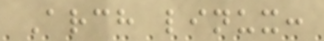Arch linux:
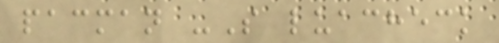pacman -S luacheck
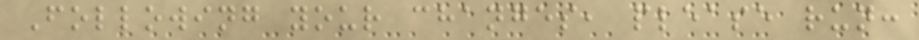Following your changes, please run:
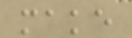make
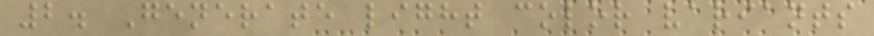2. Generate light color variants
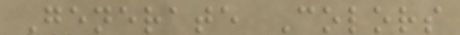Generate Colors
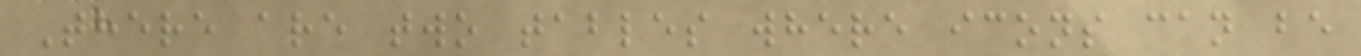There are two tables where icons can be
